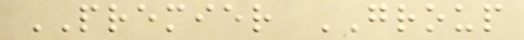PREMIER GROUP
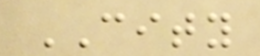CITY
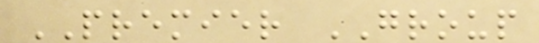PREMIER GROUP
